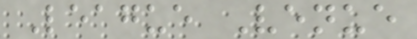League Venue
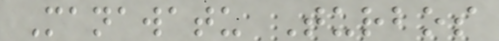Manawatu Turbos
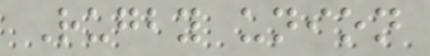Rugby union
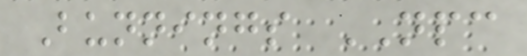Bunnings NPC
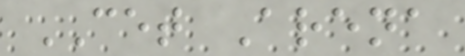CET Arena
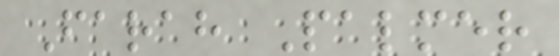Farah Palmer
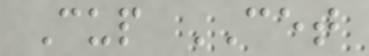Cup CET
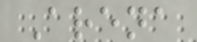Arena
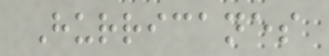Hurricanes
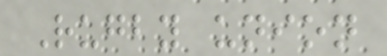Rugby union
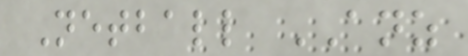Netball ANZ
